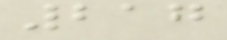217
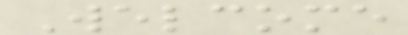Welcome
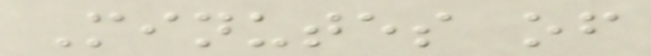Minutes of
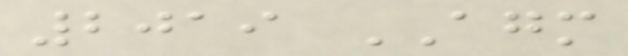2019 AGM
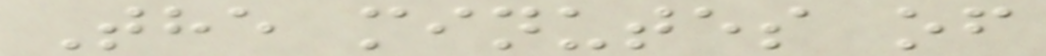The minutes of
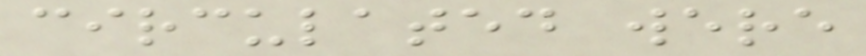circulated were
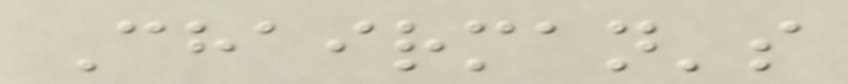Chairman's
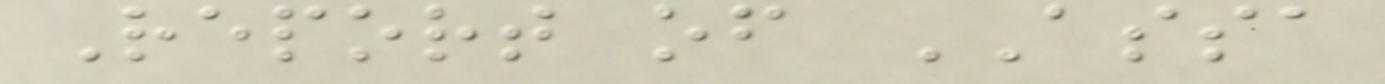Report of ASSA
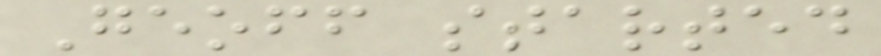Geoff started
